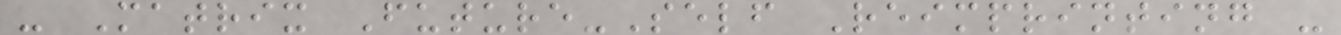- Matrix Future-Self Reimprinting -
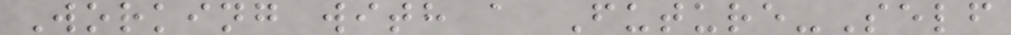Working with a Future-Self
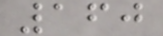160
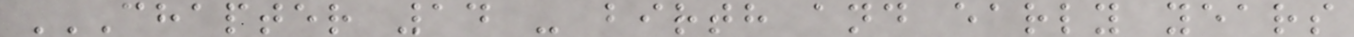CHAPTER 14 - BIRTH AND EARLY YEARS
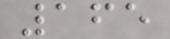165
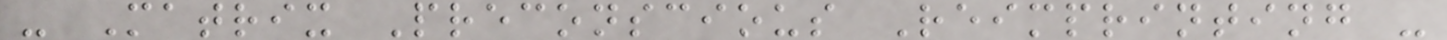- Matrix Preconscious Reimprinting -
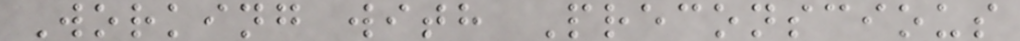Working with Preconscious
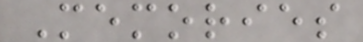Memories
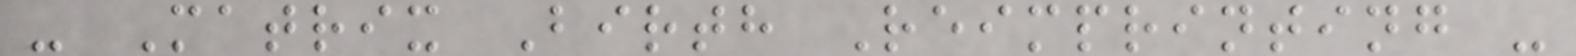- Matrix Birth Reimprinting -
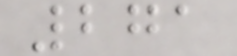271
